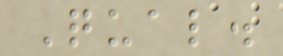Qual.
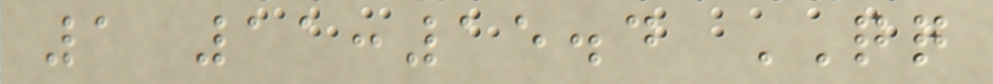1 11:15.4 QQ
